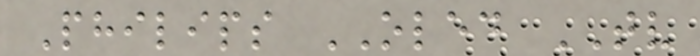Philips OLED TV
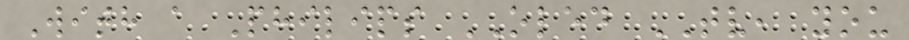With a Philips OLED TV, you
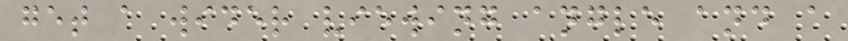get a wider viewing angle and a
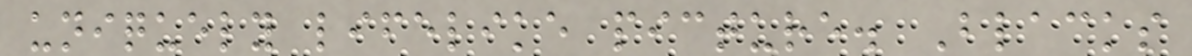uniquely lifelike picture. Blacks
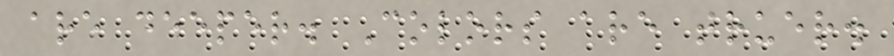are deeper. Colors are truer.
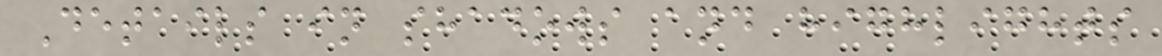Details in shadows and highlights
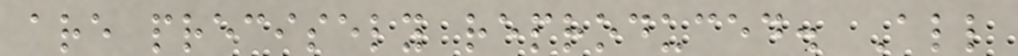are precisely reproduced. All
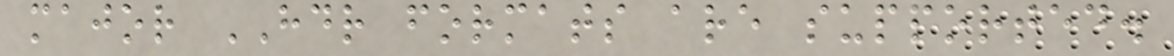major HDR formats are supported.
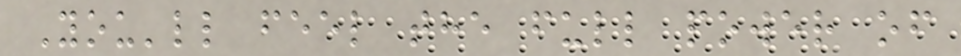You'll feel the full power of
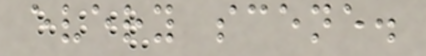every scene.
